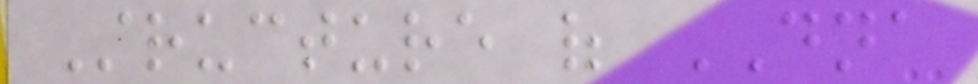Structure of DNA
